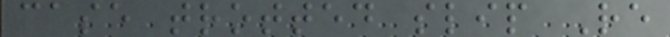case trotted slip Re
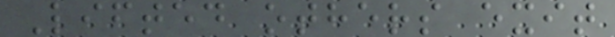Lifted others exit
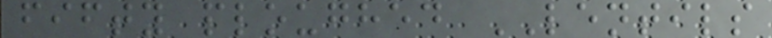fifty ploughed LENTILS
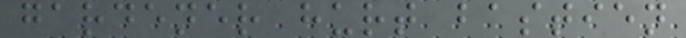gardener hurt bastien
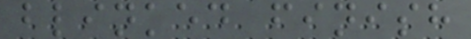blinked finish
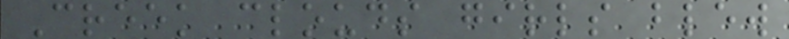Creek clouds girls blew
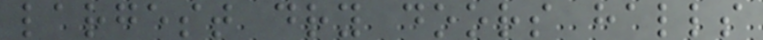largest dry doors halls
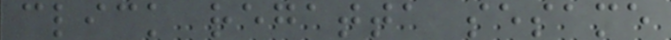click regatta sesame
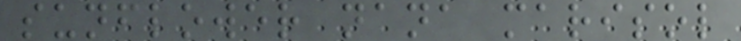sunflower nana marisol
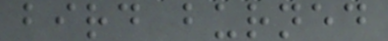bird burned
